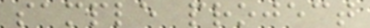sample project
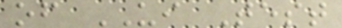of UI Test
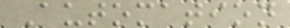Automation
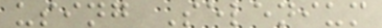using Selenium
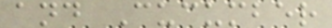and Cucumber
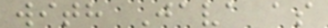with Java as
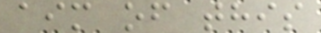aim of this
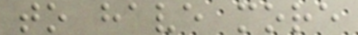to have more
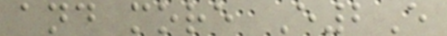and more E2E
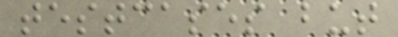testcases but
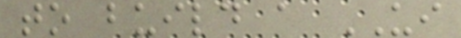to build a UI
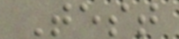Test
